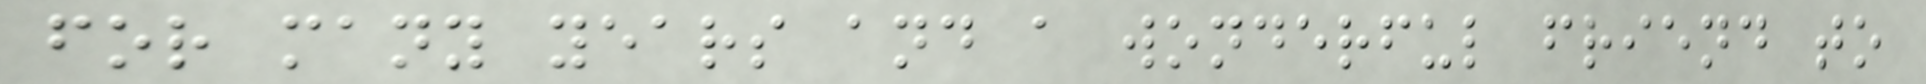for many years and a wonderful friend to
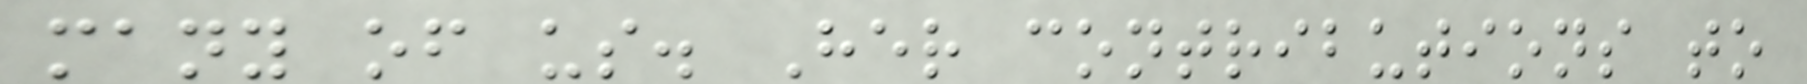many of us. Her contributions to
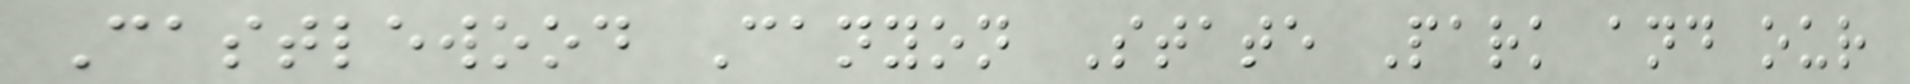Castlewood Canyon State Park and our
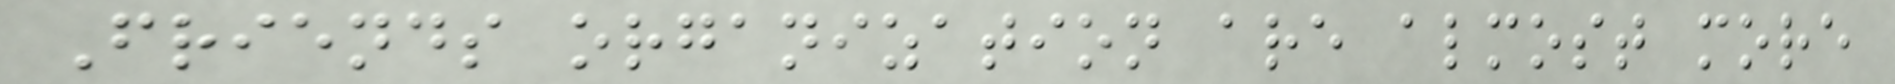Friends organization are almost more
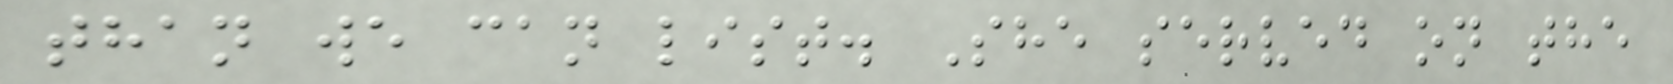than we can list. She served on the
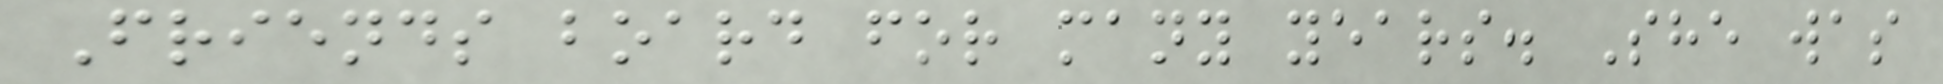Friends board for many years. She was
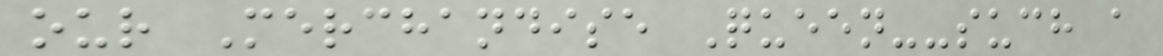our Merchandise Queen--such a
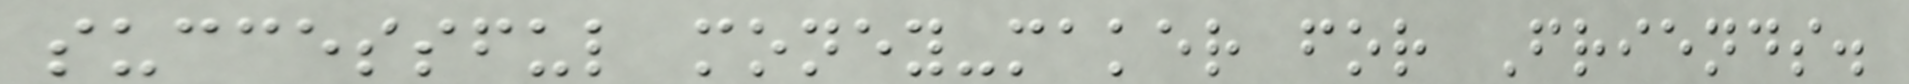successful money-maker for Friends.
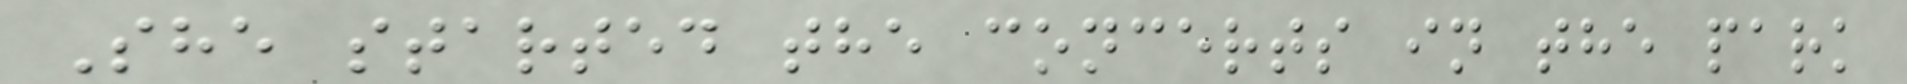She started the concerts in the park
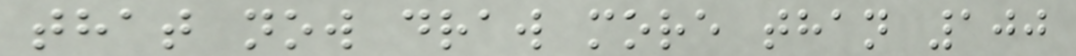that now draw more than 100
